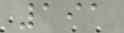191
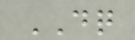DQ
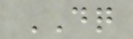DQ
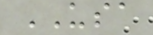USA
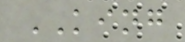KING
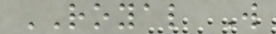ROYAL W
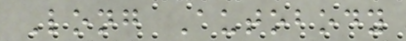Long Autobody
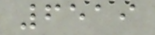6519
